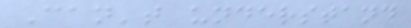Can't understand
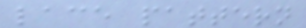lace pattern
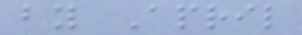by April
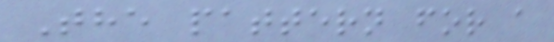The pattern for a
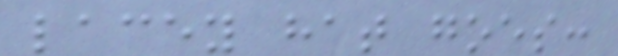lacey hat goes:
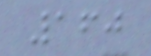160
